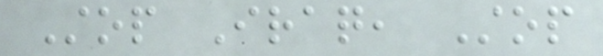Stop Iraq, Stop
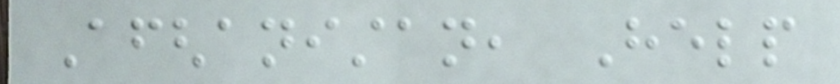Afghanistan, Help
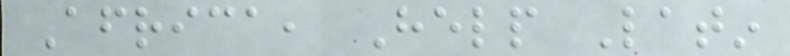Africa, Help Latin
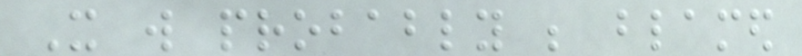It will probably be blamed
